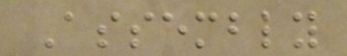Assembly
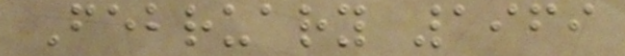February 1969
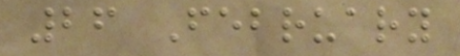26 February
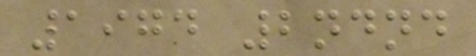1974 2ndnd
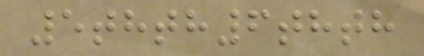5thth6thth
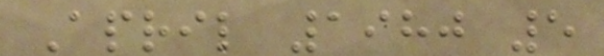April 1980 5
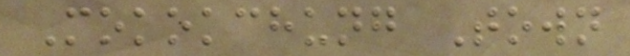Mokokchung Town
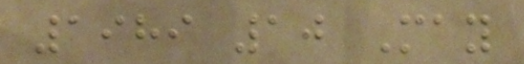1989 10 May
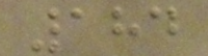184
